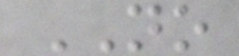NO
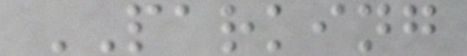PARKING
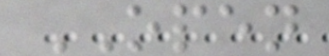OPEN
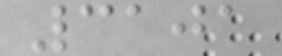3101
